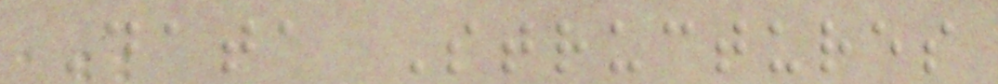Data Structures
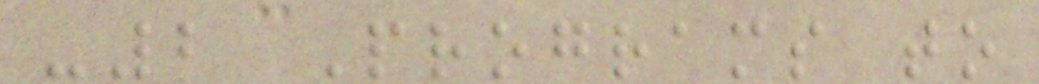-2 Programs to
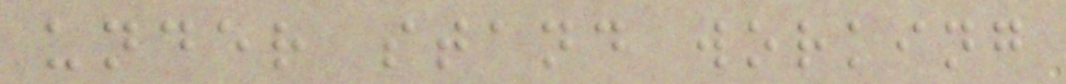under stand working
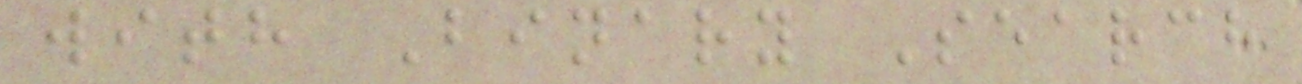with Binary Search
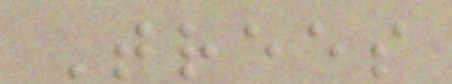Trees
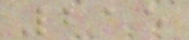215
